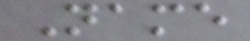Name
